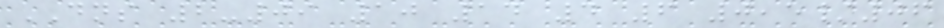DNS 2-09 10 14 4 6 0,5/06
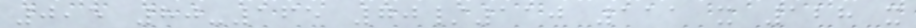0,5 80-165 70/110 111 x 128 x
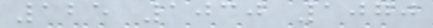125 1030 1070
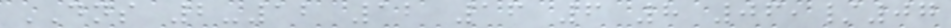DNS 2-12 12 16 6 8 06,/07
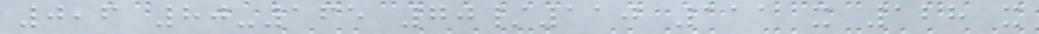0,6 80-165 70/110 111 x 128 x
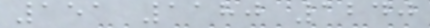151 1180 1240
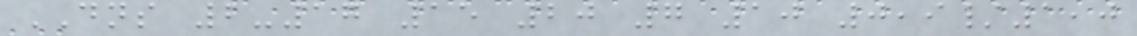DNS 2-17 15 20 7 10 0,9/1,0
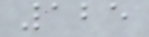125
